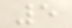5
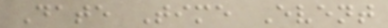Date Time Event
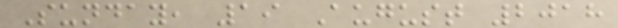Sunday, 19 August 2018
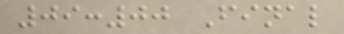09:00 Final
